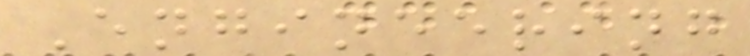Engineering
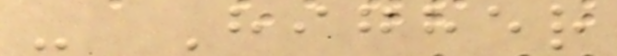- Higher
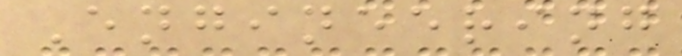Engineering
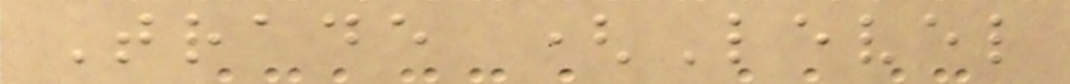Trade (Level
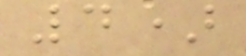4)
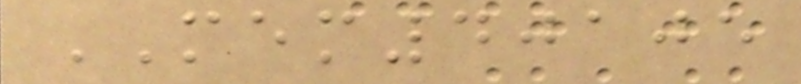MEM40105
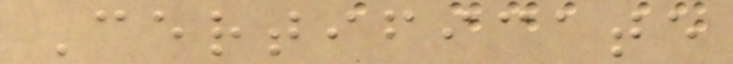Certificate
